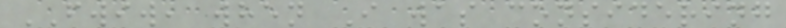FWIW, when I was considering
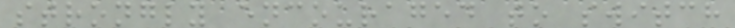strongly encouraged to switch
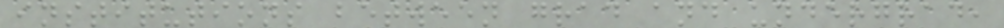institutions between grad and undergrad,
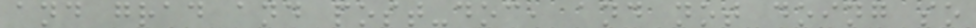and grad and post-doc, and not doing so
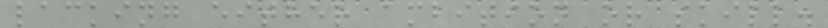lacking either ambition or skill.
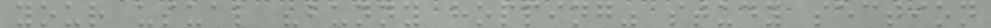your usual "bunny hopping" study section
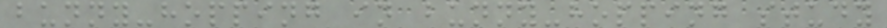bunny-hopping in bunny-hopping study
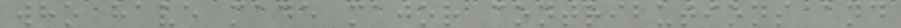who have made major contributions and
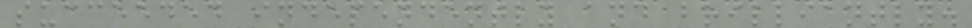succeeded independently and brilliantly.
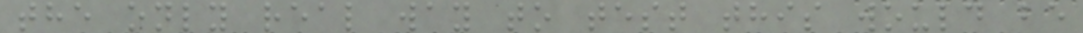the only real way to test this would be
